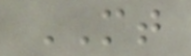MT
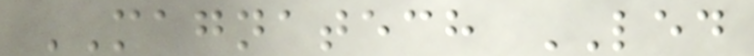MAGNATECH LED
